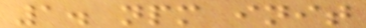1. npm init
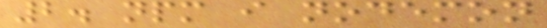2. npm i nodemon
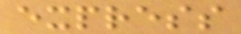express
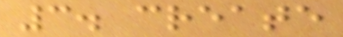3. create
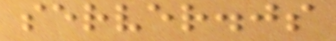server.js
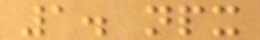1. npx
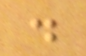.
